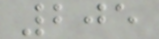205
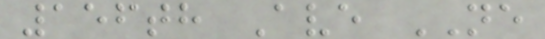156th Ave NE
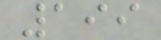199
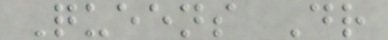Queens Dr
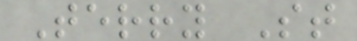Terry St
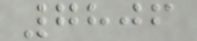7806
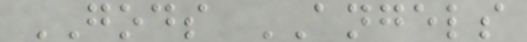GODS ANGELS
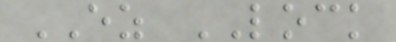EZ LOCK
